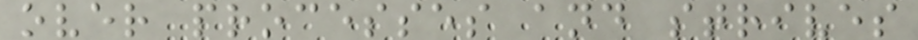over processes and strives
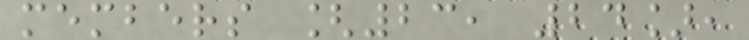members [23, 24],
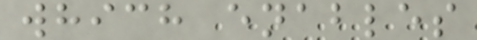which enables
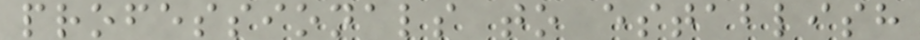professionals to establish
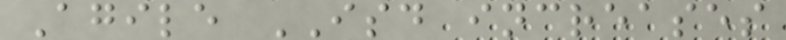Agile ISD increases
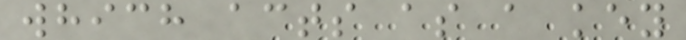which acts as a key
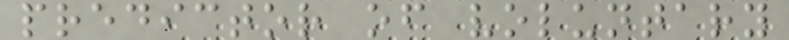predictor of voluntary
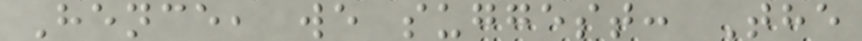Hence, we suggest: The
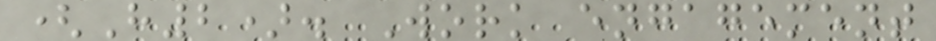(H2). Work engagement
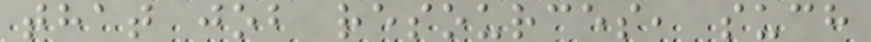that job resources, such
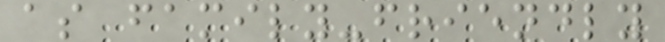as family-friendly
